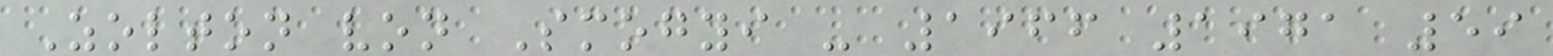Zolton von Smogyi - 1966 1971 59
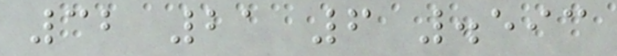32 21 6 .593
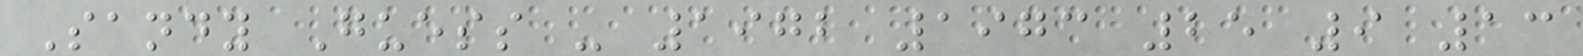Sandy Guess - 1972 1973 25 9 13
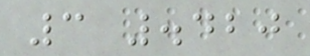3 .420
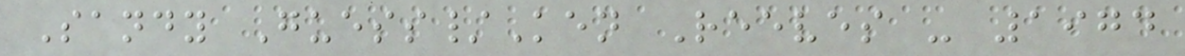Sandy Guess/Ken Reeves - 1974
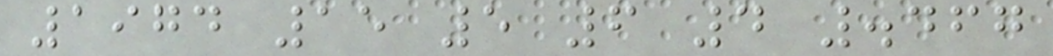1974 15 5 6 4 .467
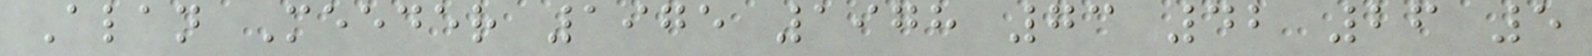Alan Meeder 1975 1978 73 42 26 5
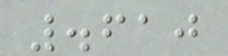.610
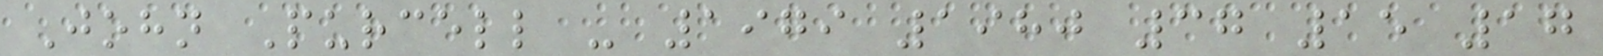John Purcell - 1979 1980 37 15 17
